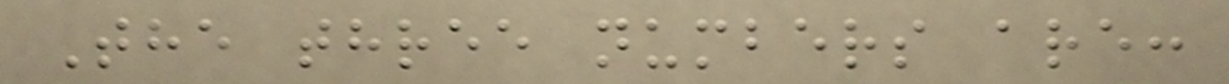The three numbers are:
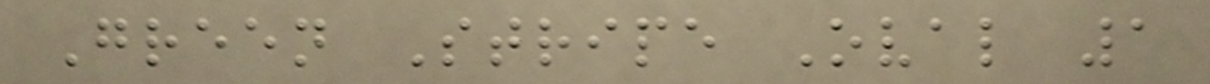Green Stripe Oval 1
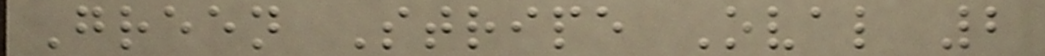Green Stripe Oval 2
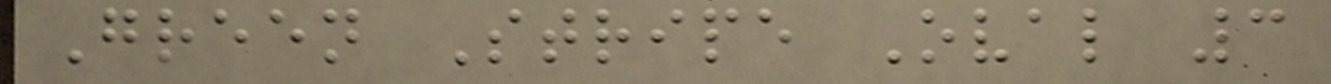Green Stripe Oval 3
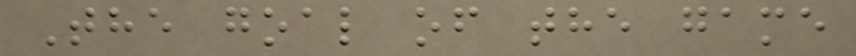The goal of the game
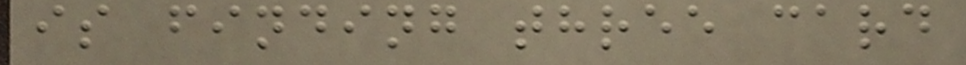is finding three card
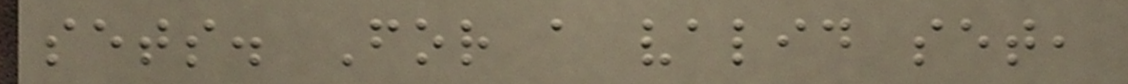sets. For a valid set,
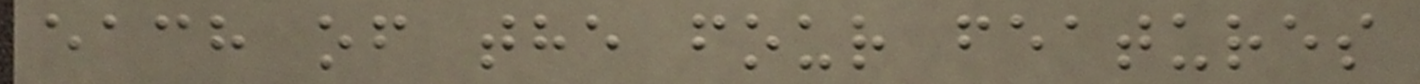each of the four features
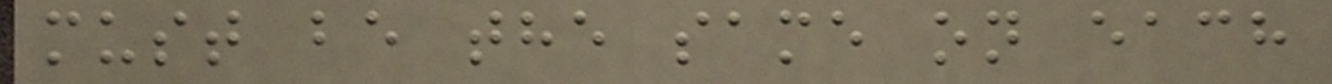must be the same on each
